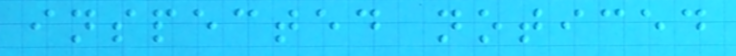inspected noticed
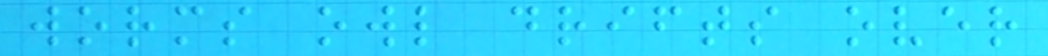worms owl drifts over
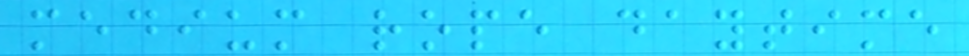medium rope daytime
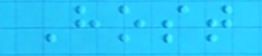Host
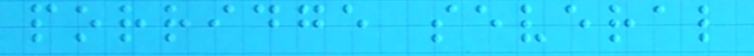porridge several
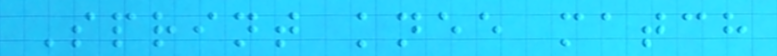Sprint knee match
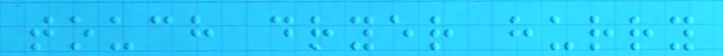touch dryer hurry
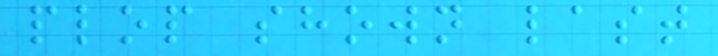plop shown last
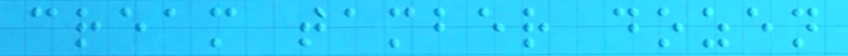cream tamber dozen
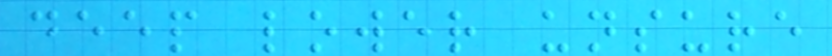deep lower unsure
